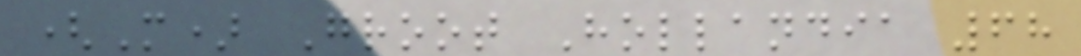(M) Groot Hollandia 68
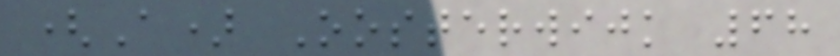(A) Oosterwijk 68
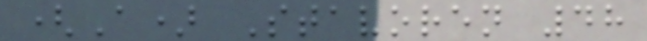(A) Stavoren 48
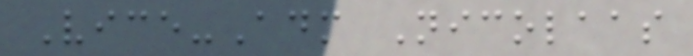Vice-Adm Nicolaas
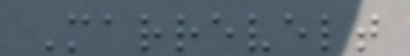Marrevelt
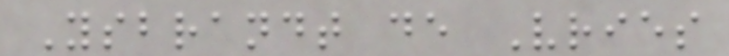Ysbrandt de Vries
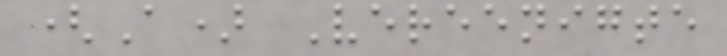(A) Vereenigte
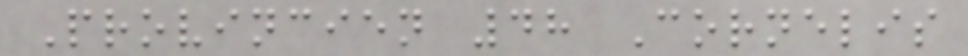Provincien 48 Cornelis
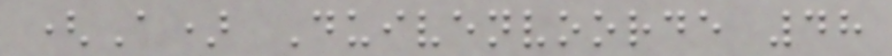(A) Duivenvoorde 48
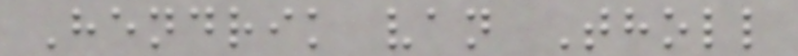Hendrik van Tholl
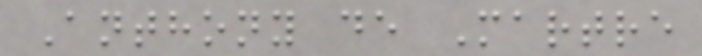Anthony de Martre
